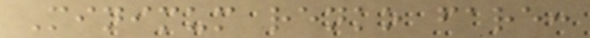Minimum renko fare:
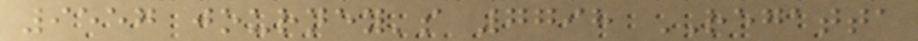9557 journey's 7798 REGATTA
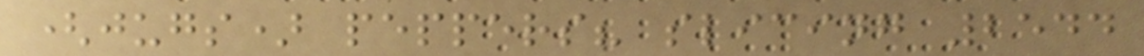(jugs) peppers? slicing 2544
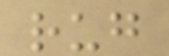rug
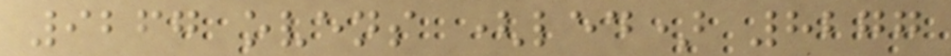9267 ovens (led) 8277
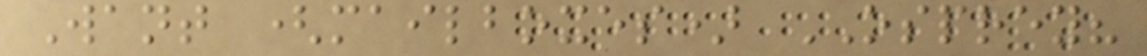Want (mailboxes) OSPREY?
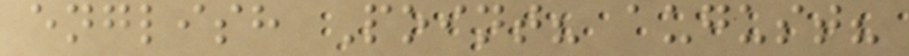english Point? august?
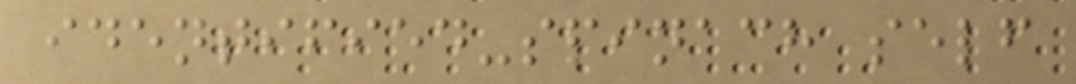identified-spinach self
